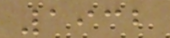1932
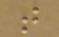t
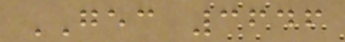GEC 3646
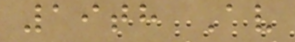19th Av
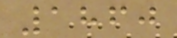1860
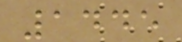1445
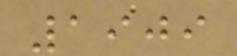1909
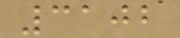3102
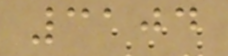3104
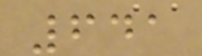641
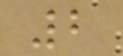2
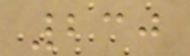230
